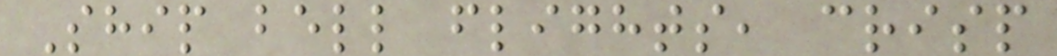Ship bell flights, crisp
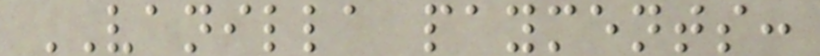VANILLA payments:
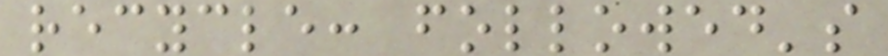recycle: followed's
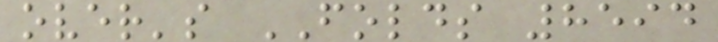over's FOLDS 8594
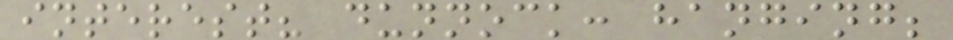interest? dunnock: hanging;
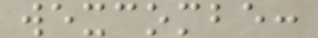wexcombe:
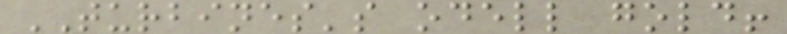TURBINES's odell gold!
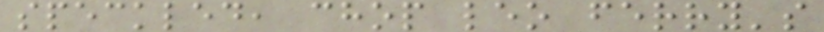speckled, chop leo ferry's
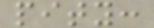pity:
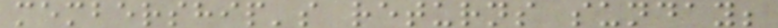membership's returns sunday;
